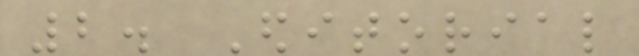2. Editorial
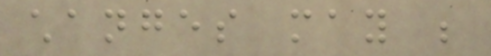changes may be
